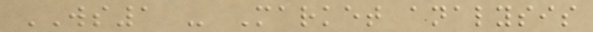WS1 - Market analysis
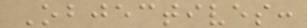Objectives:
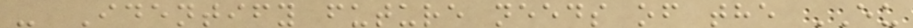- Identify future needs of the EU
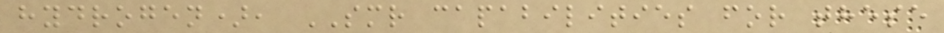hydrogen), SMR capabilities for these
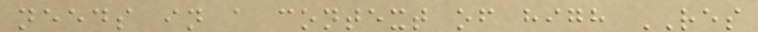needs in a context of high RES
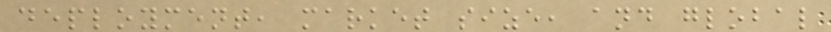deployment, market size, and global
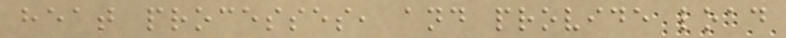heat processes, and provide load
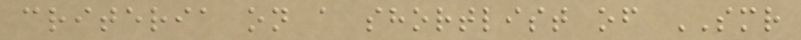criteria on a shortlist of SMR
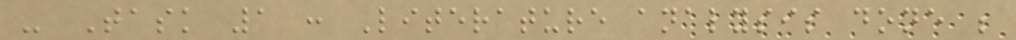- Task 1 : Literature analysis done ;
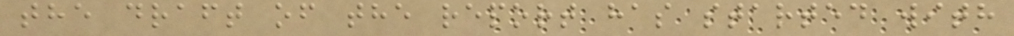the draft of the report has started with
